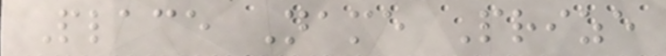Place Name Prize
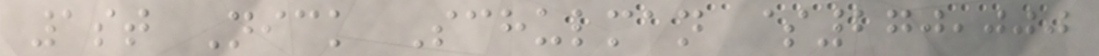1st Nick Schulman $270,000
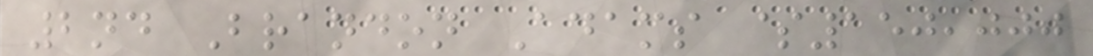2nd Brandon Adams $150,000
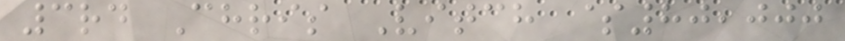3rd Chris Vitch $80,000
